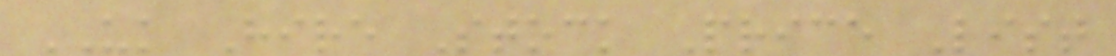UK Hire Stock Price List
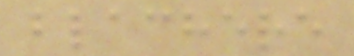blachere
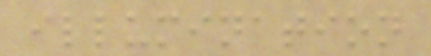illumination
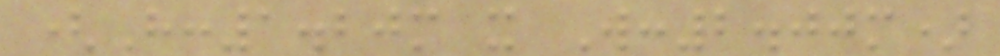(H:1.20m x W:2.00m)
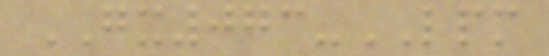GX073-LPM
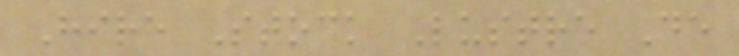Hire Stock Lustre De
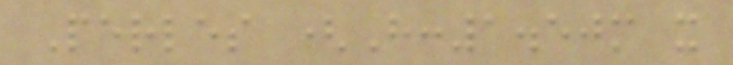Perles (H:1.50m x
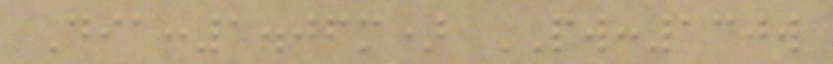Dia:1.06m) PW:130w
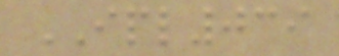IPL039
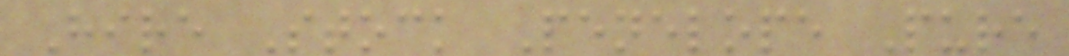Hire Stock Penelope Pure
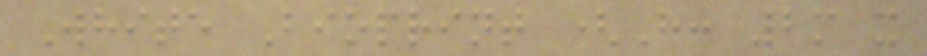White Bioprint (H: 2m x
